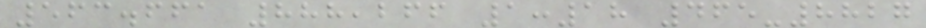563.661 888,266 1:18 465-8827
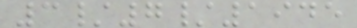3/7/1945
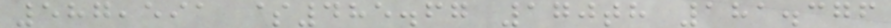587,591 $485.67 170th 181.376
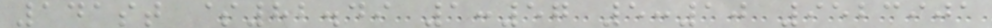141st $82.49 1:57 5:10 9523901
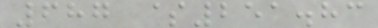687 $251.83
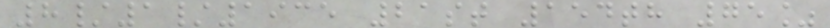8/1/1935 21st 154th 75%
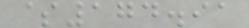$174.91
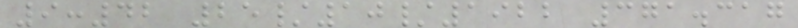9:42 25/10/1922 371.317
